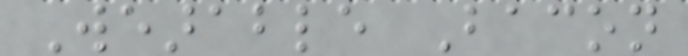Wearable Bacon
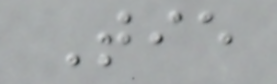Tie
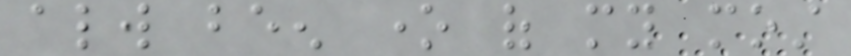always been one of my most
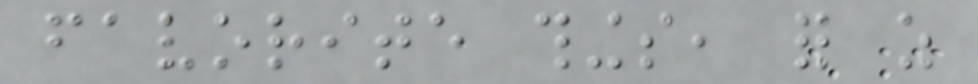favorite things, for as
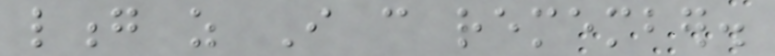long as I can remember.
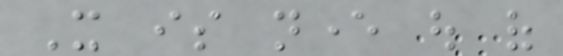It is never out of
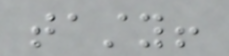tasty!
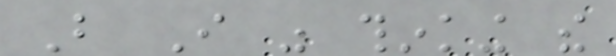But I was thinking the
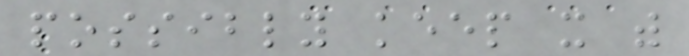possibly keep it with
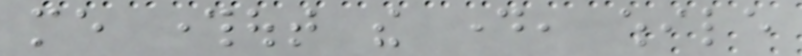me throughout the day, while
